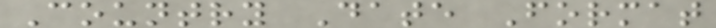Country Date Format
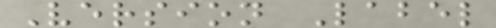Version Label
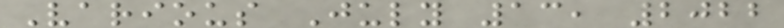Various July 13, 2022
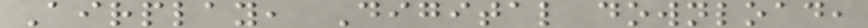Airplay, Digital download,
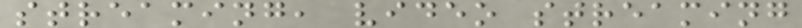streaming, video streaming
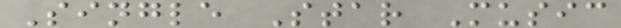Single Star Music
